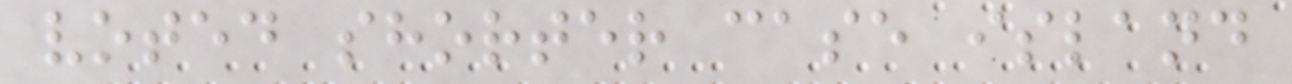voted shorter case island
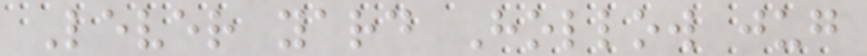Lever yard Hollow jug
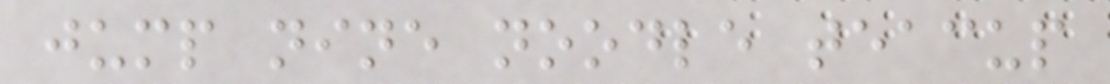jump nine noodle teacup
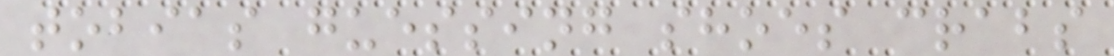tobias guessing shoes crabs
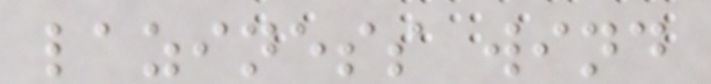laziness wind
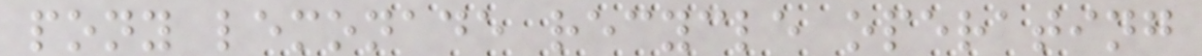pony lemonade recycle operating
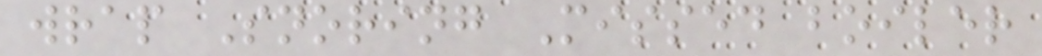wrap Snoring Missed boiler
